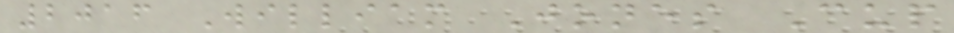2016 William Jones Cup
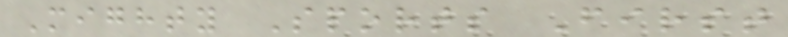Mighty Sports First
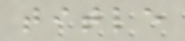title
